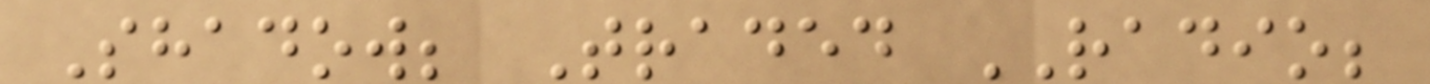Shadow; Traded RADIO;
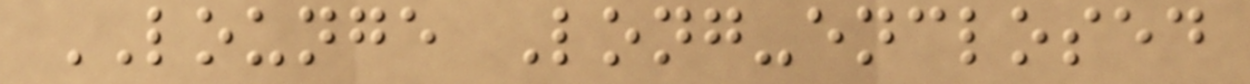LOUNGE Long-enclosed
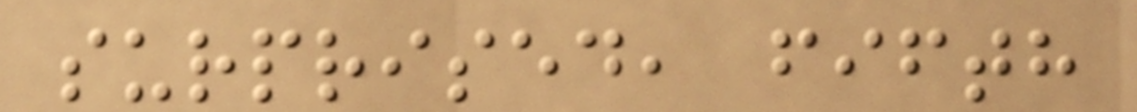surprised, fifth
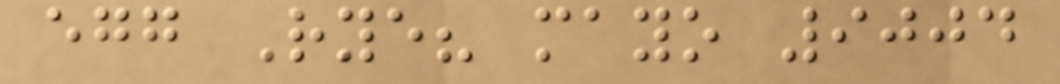egg Rye? mayo 9004
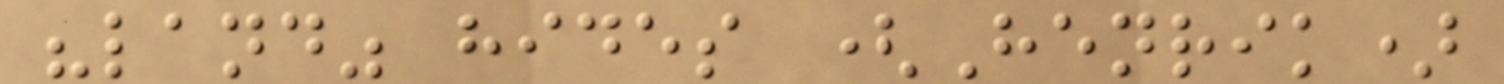"land" hides (Henrik)
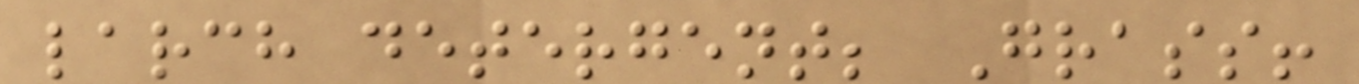larch detergent; Grass!
